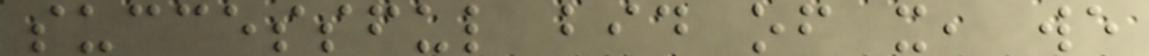successful bid of x, we
